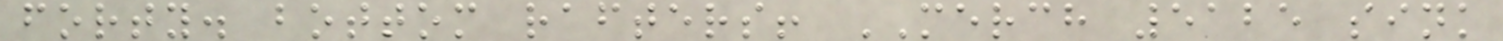forty. bottom rafters! MERCH 5125 sink
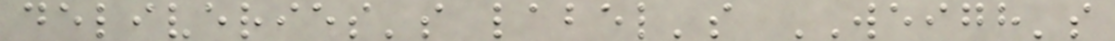deliveries's label's WEIGH's
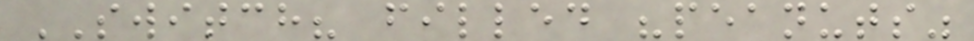SWITCH? filled "peanuts"
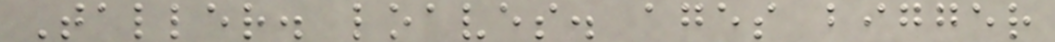Taller. loaves. ages bigger
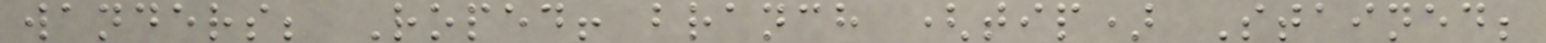wanders; Roped! branch (tip) Stained;
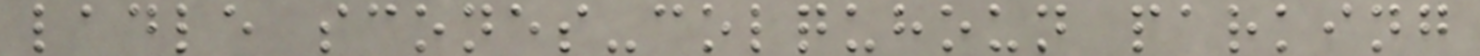ladle scones-colquhoun parking
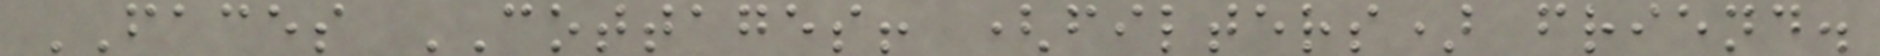FACES COTTAGES! (filters) friend.
